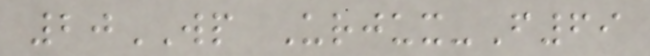20WP Urjux-F69
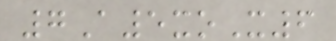7A5xoX6
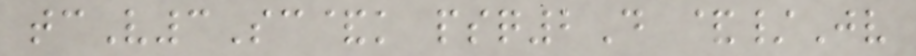tcV3Sc&k psq2D &/Jv
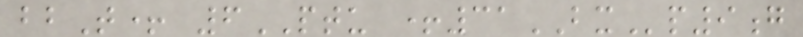bbT+ 6PTU +31BXp9g
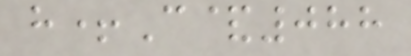h+C&088
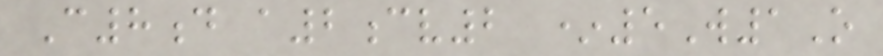C8d a2cv2 *5W1O
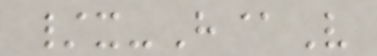/x-H@V
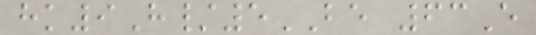hk9H/5BE 63E
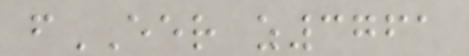fEER z3761
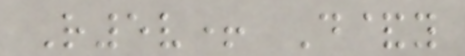R5v+ D&y
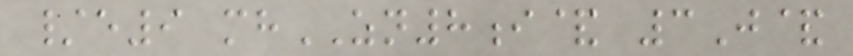/e9 mhZN8i& 3J&
